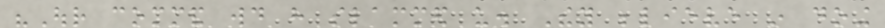"Our command would have slammed us. They believe in doing
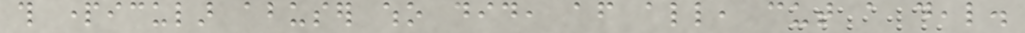this particular abuser who did, after all, cut a deal.
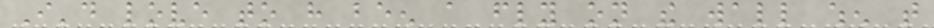I'd love to have been a fly on the wall when that
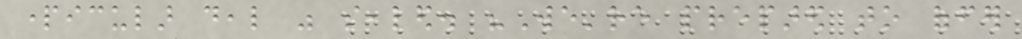particular deal was sealed. "We're prepared to offer
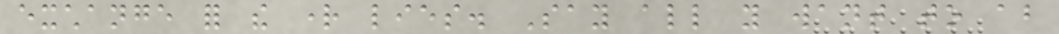exchange for the right lies. Say all you want to about
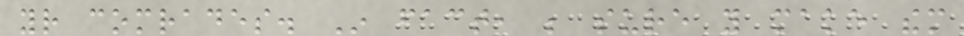your comrades. In fact, be sure you make them
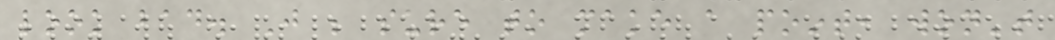look bad. Just be sure to make a point, won't
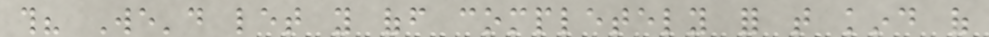this? We'd let you off completely for that kind of
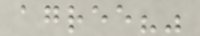agree?"
